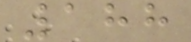188
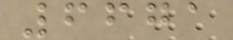6671
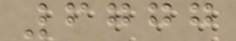6777
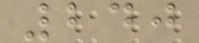240
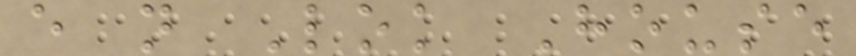e n Lok House
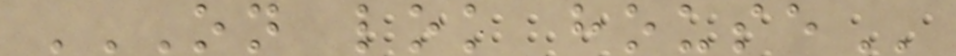ON LOK HOUSE
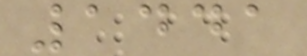1441
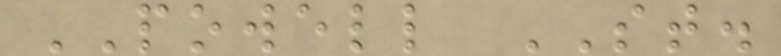POWELL ST.
